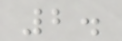2.
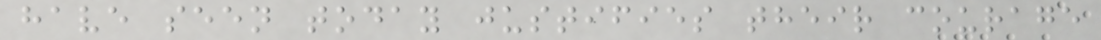have seen today justifies their courage
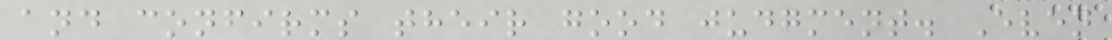and confirms their good judgment. Even
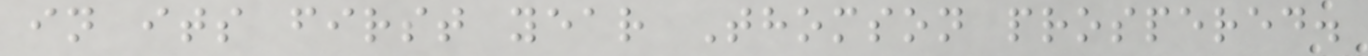in its first year Thomson prospered.
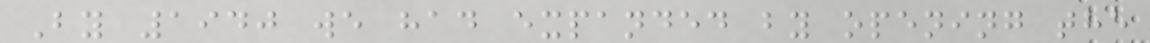By 1940 we had expanded by opening the
